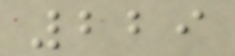229
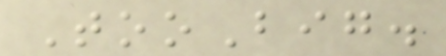TooBig.
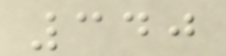340
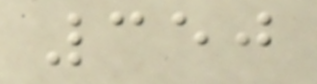350
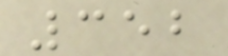352
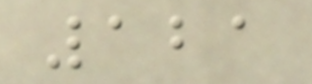121
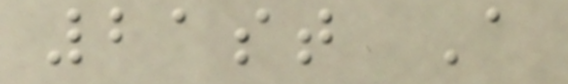21st A
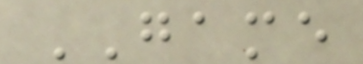GAME
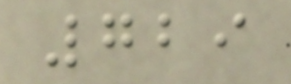729
